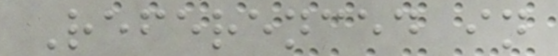Referenced in
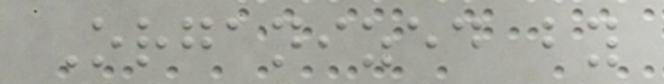Organized by
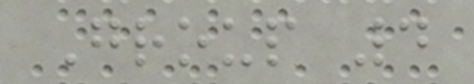Group 4
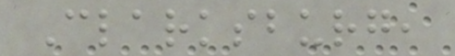Clarksburg,
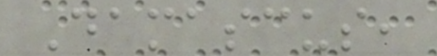Damascus,
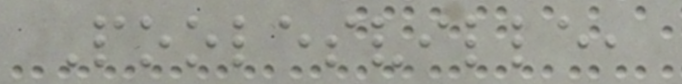Poolesville,
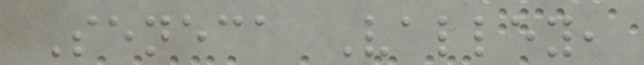Seneca Valley,
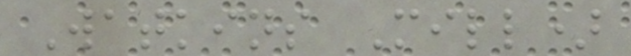Watkins Mill)
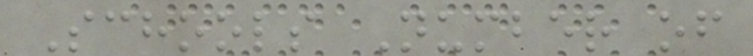Schools Number of
